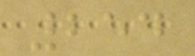254
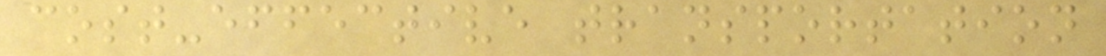cost-effective transportation
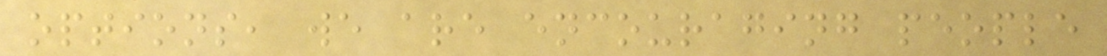options, we are encouraging people
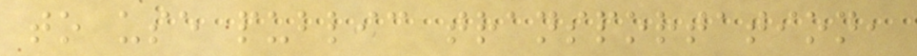to use public transportation,
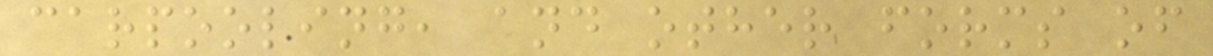carpooling, and other forms of
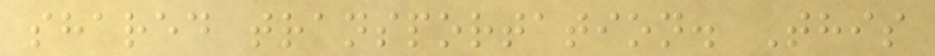shared transportation. This
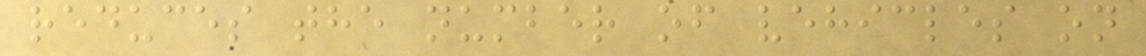reduces the number of vehicles on
